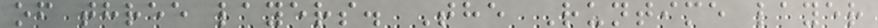of three layers. The Runtime layer
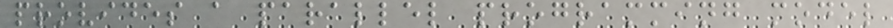provides a parallel programming model
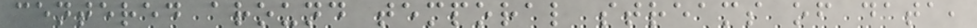centered around temporal streams of data,
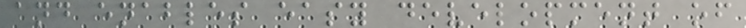and enables easy development of
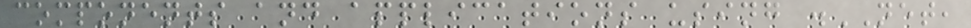components and applications using .NET,
